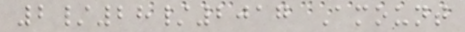2/28/2017 Amount
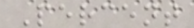Percent
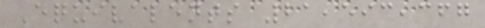Equivalents 21,593,367
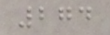274
